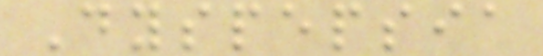Dyspepsia
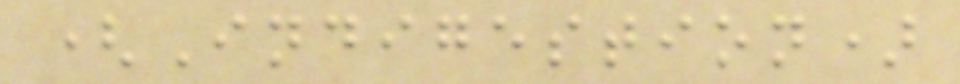(Indigestion)
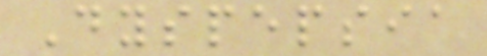Dyspepsia
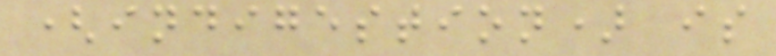(indigestion) is
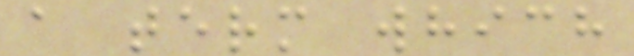a term which
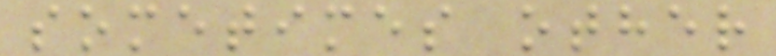sometimes other
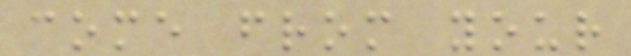come from your
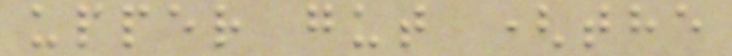upper gut (the
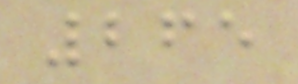265
